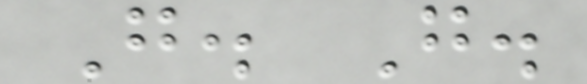G. G.
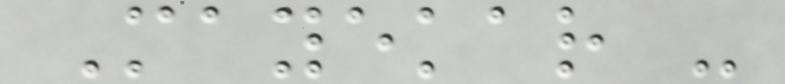Mayekar -
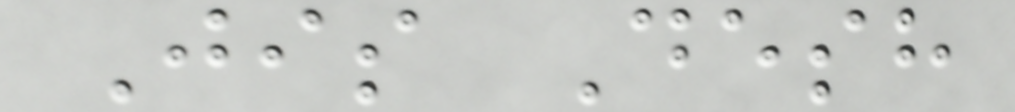Jis Desh
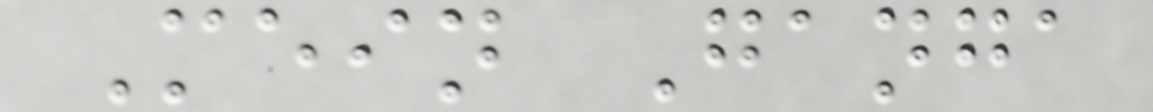Mein Ganga
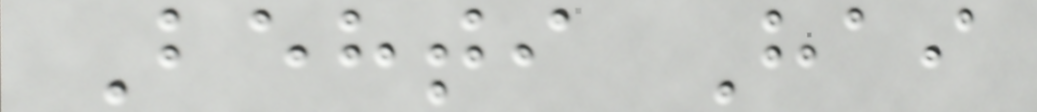Behti Hai
